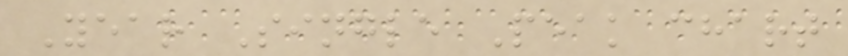Year Single Peak chart
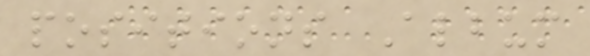positions Album
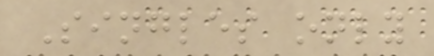Singles only
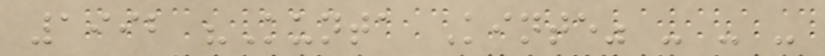1992 "Kunta Kinte" - - -
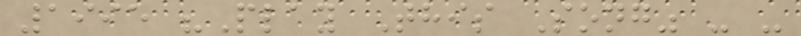1995 "Play This Song" - -
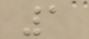1
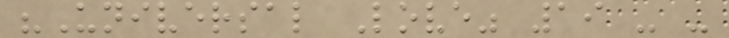"Universal Love" 19 - -
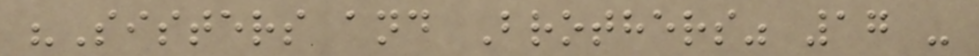"Sisters and Brothers" 17 -
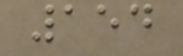154
